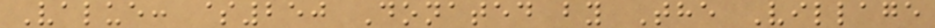Value: $250 Donated by The Village
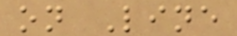on Line
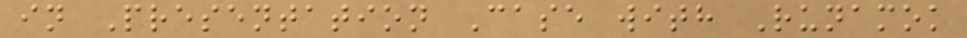in Presentation Case with Runamok
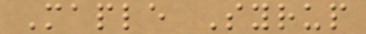Maple Syrup
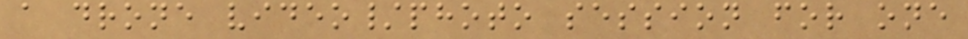a drone video/photo session for one
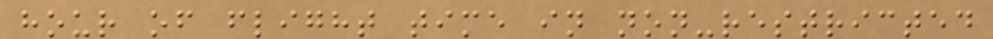hour of flight time in non-restricted
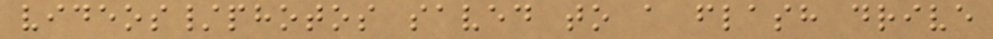videos/photos saved to a flash drive
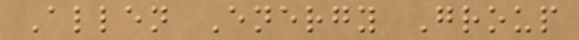Allen Energy Group
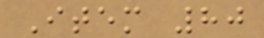Item 80
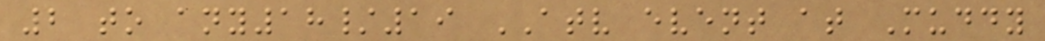2 to any18/19 ATV event at Muddy
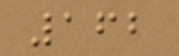162
